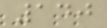140
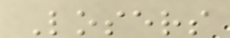Losers
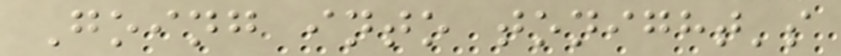Going into tonight's
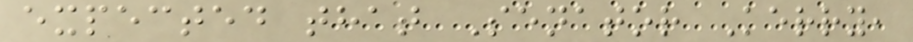expected that Senator Kerry,
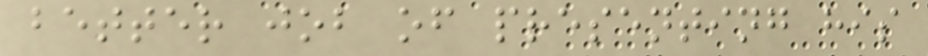better job of presenting his
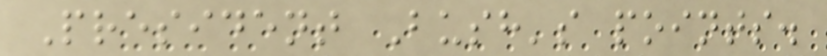President Bush's points.
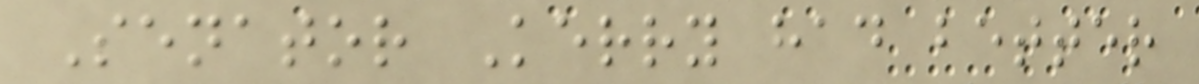Senator Kerry had better
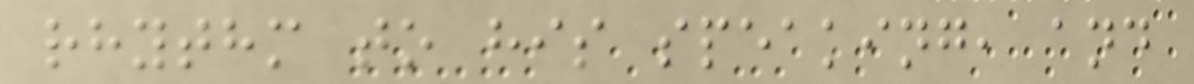rhythm to his speaking, and
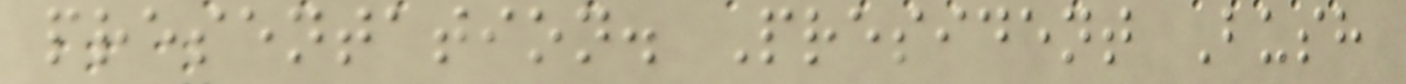presentation. President Bush
